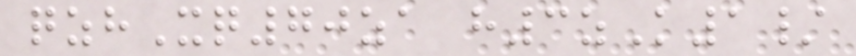qzhXq70za h3zK1/
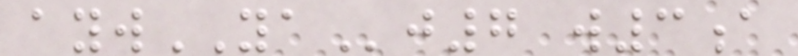aywYAj7 w3a
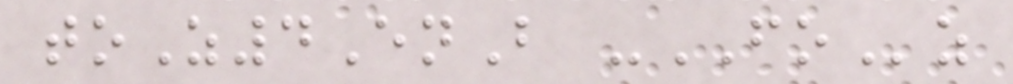toZ4EnB -FOz
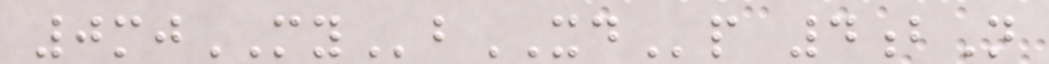0mjMYbXDp 4bN
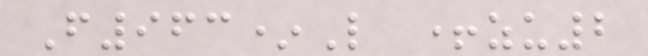F963*L +zu2
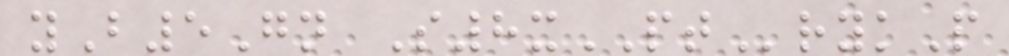yB5Gn S8xPTrykP
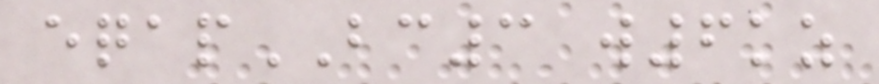eqapBC3 w6kz
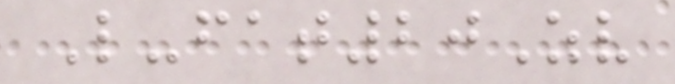L-fat20Zv
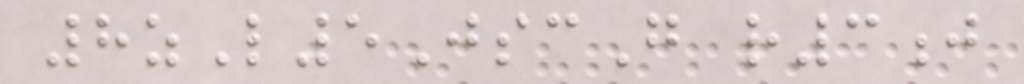8zL5JscG r3j
